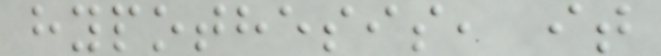hypothesis, it
